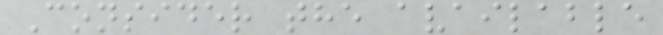Consider the available
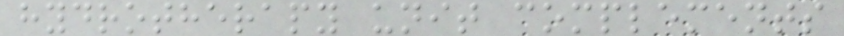hydrotherapy unit complements
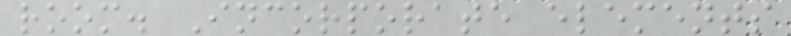room. Incorporate elements
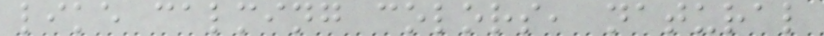like calming colors, natural
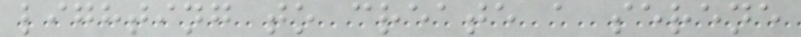lighting to create a serene
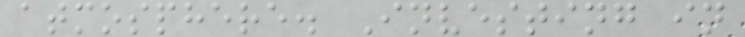atmosphere. Investing in
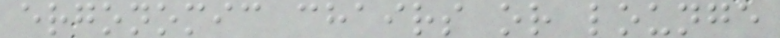ergonomic chairs or lounge
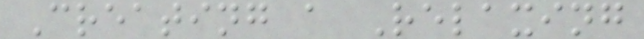Creating a Relaxing
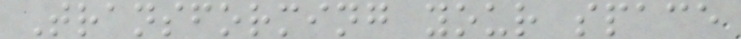Transforming your space
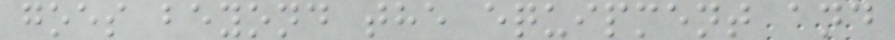goes beyond the equipment and
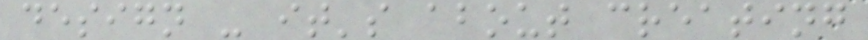design - it's about creating
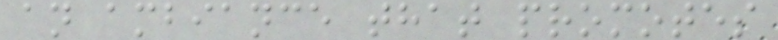an ambiance that promotes
